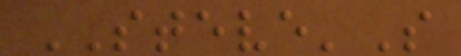STEVE'S
